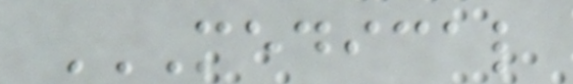MEDICAL
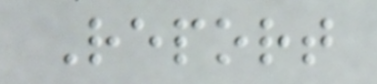Report
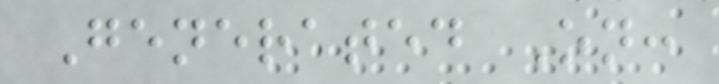Generated On:
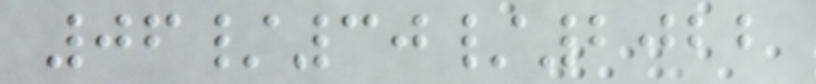06/30/2022
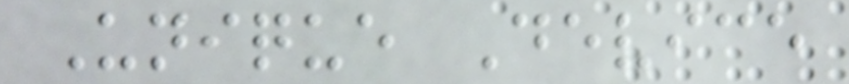Unique Device
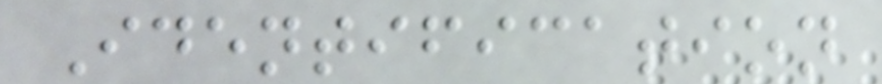Identification
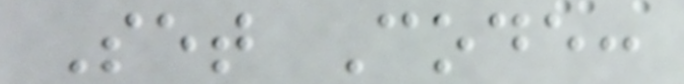Set Code:
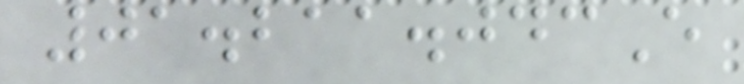01.211.043E
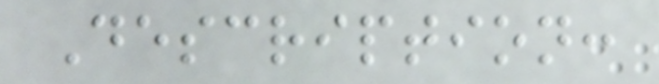Description:
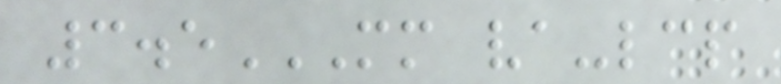3.5MM VA-LCP
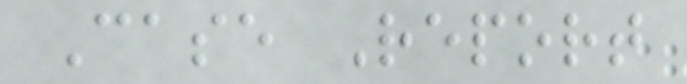Case Report
